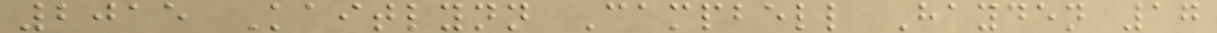2015 Kaitlynn Campbell Hayden 17
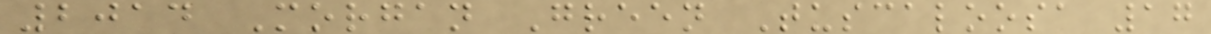2014 Morgan Green Tuscaloosa 17
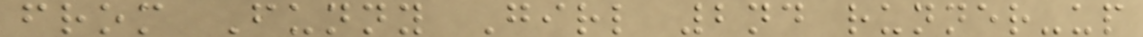from Funny Girl 2nd runner-up
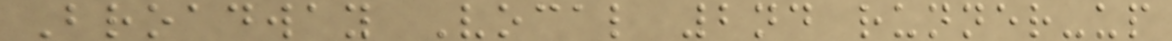Broadway Vocal 2nd runner-up
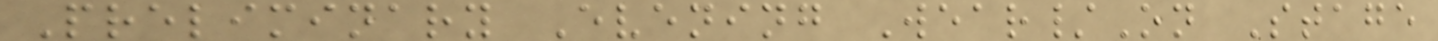Preliminary Evening Wear/On Stage
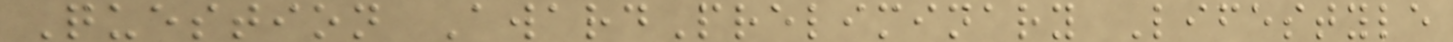Question AwardPreliminary Lifestyle
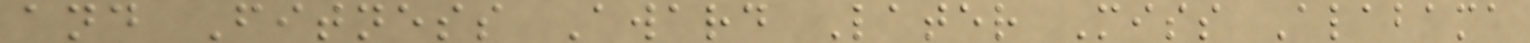and Fitness Award Later Miss Alabama
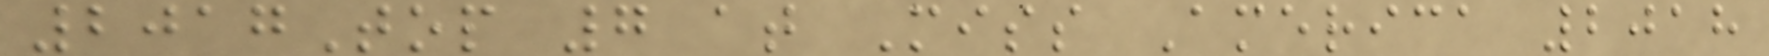2017Top 7 at Miss America 2018
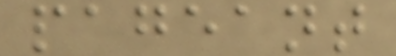pageant
